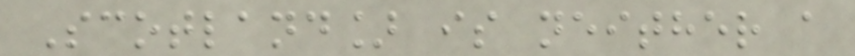Scotland] is neither a
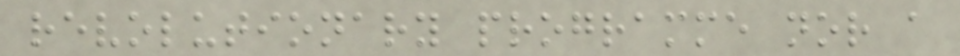revolutionary programme nor a
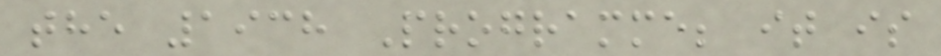the 1938 Programme; it is
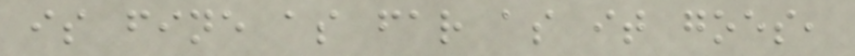is fine as far as it goes,
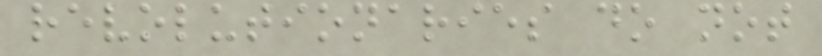revolutionaries do not
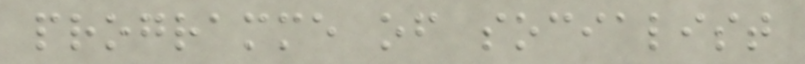programme of socialist
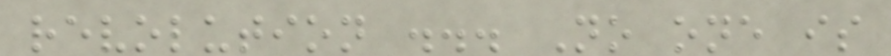revolution ... No one is
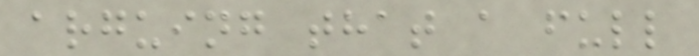arguing that a full
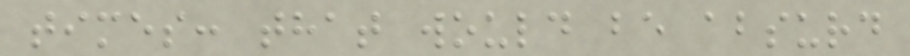times: that would be absurd
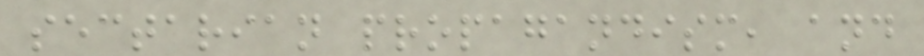sectarian propagandism, and
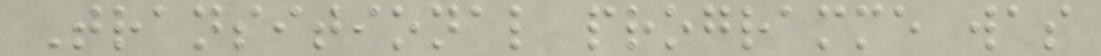Transitional programme was
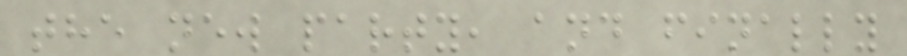the new party, and finally
